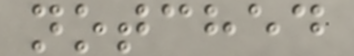notched
